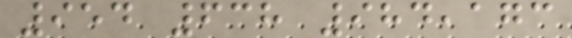954 638 984,173
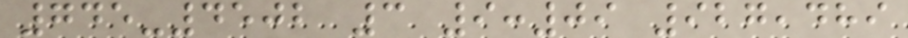745-4502 3 9:09 927,489
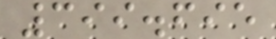399.695
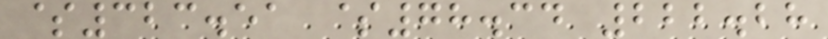$323.51 $78.34 222.28
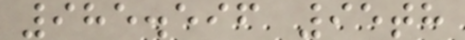985.596 95th
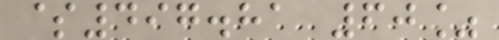$497.81 60%
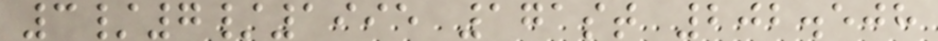3/7/1995 171st 202.508
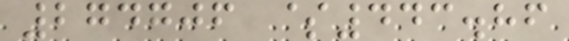274706 $443.86
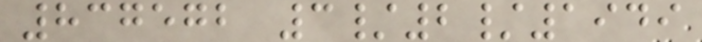837572 3/2/1949
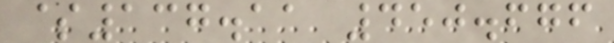$137.11 450.676
